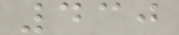430
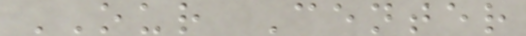OUR Center
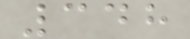348
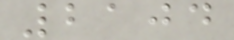2104
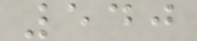540
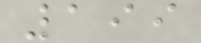199
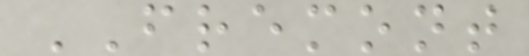FREMONT
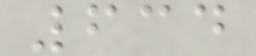634
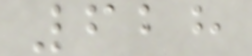628
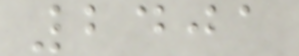2401
